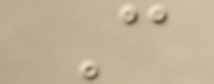C
